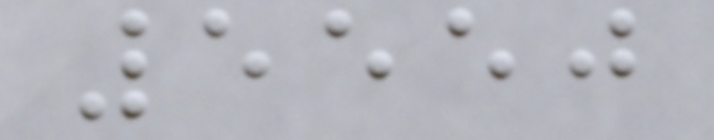5550
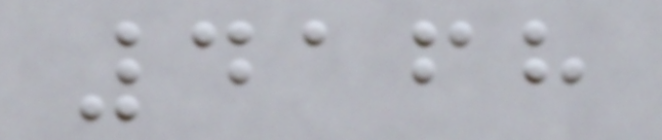4168
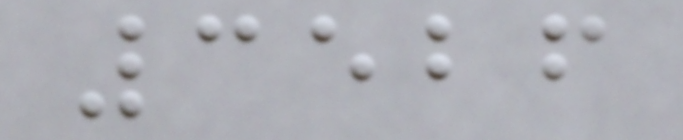3526
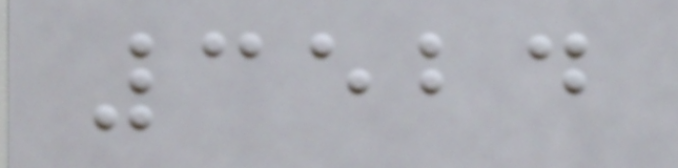3524
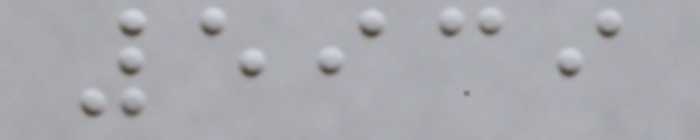5939
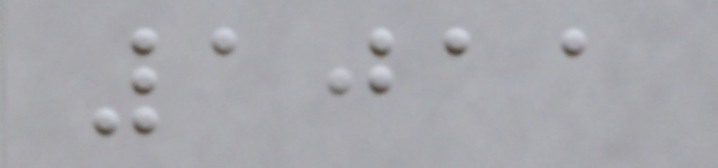1011
